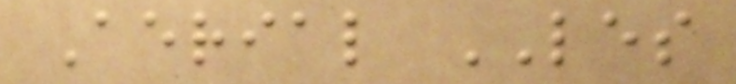Aerial LES
